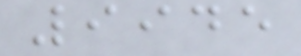9945
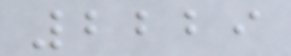2229
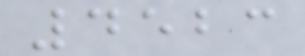4523
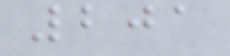201
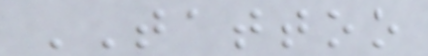TATTOO
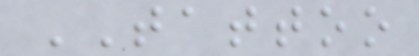TATTOO
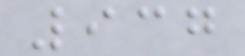937
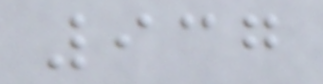937
